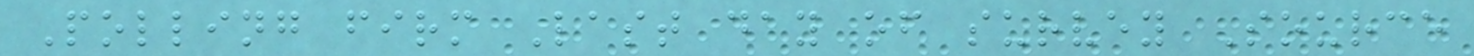Polling firm Last day of survey Source
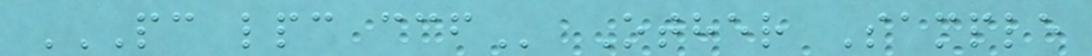PC LPC CCF Other Sample
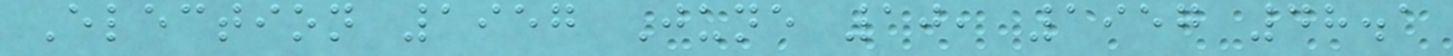Election 1957 June 10, 1957 48.1
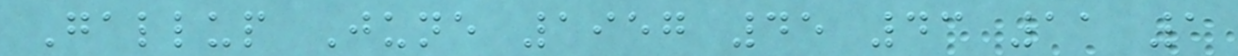Gallup June 1957 45 43 11 1
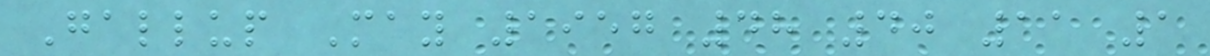Gallup May 1957 48 40 11 1
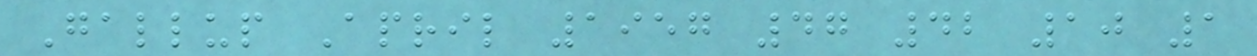Gallup April 1957 47 42 10 1
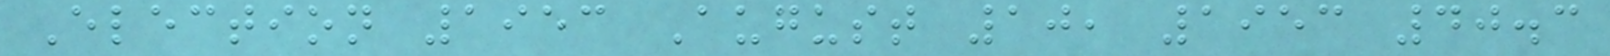Election 1953 August 10, 1953 40.3
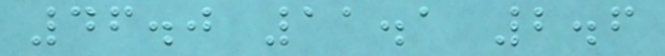46.0 11.1 2.6
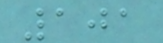101
